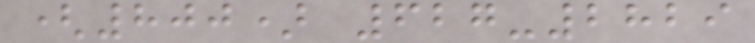(800) 627-2829
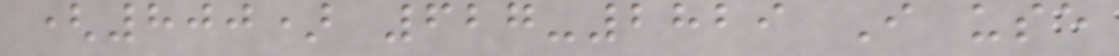(800) 627-2829 I use
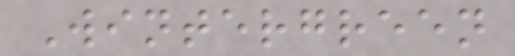Wintergreen
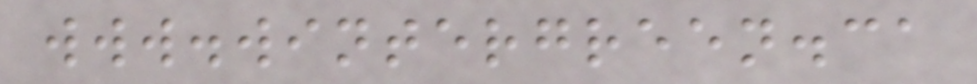www.wintergreen.ca
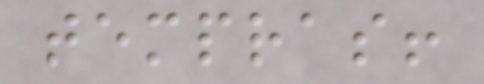tempras!
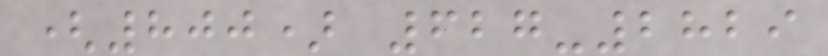(800) 627-2829
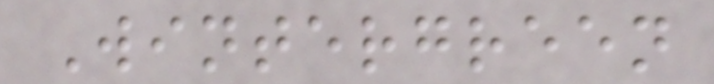Wintergreen
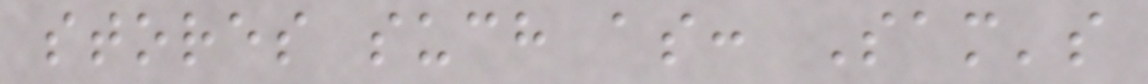stores such as: Sam's
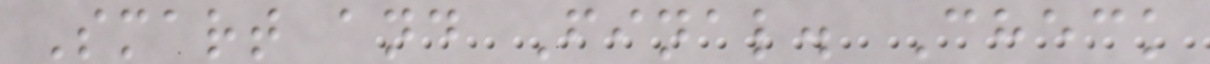Smart and Final. Check
